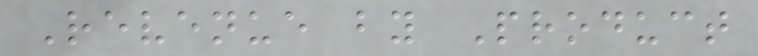Revenue by Product
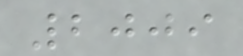2009
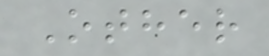Other
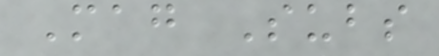Mag Subs
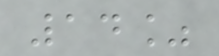14%
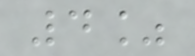4%
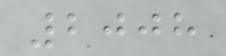2008
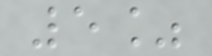5%
